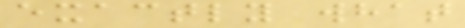exactly what
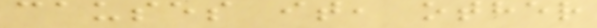causes it, other
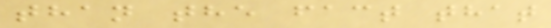than the fact that
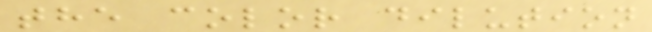the color dilution
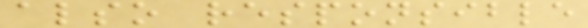also responsible
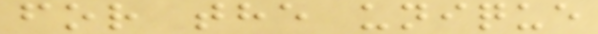for the unique
